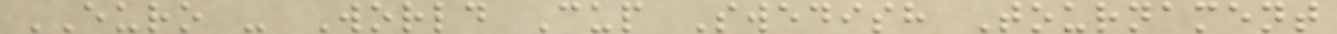EURO - World Cup Swedish Tournament
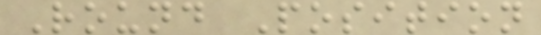Round Position
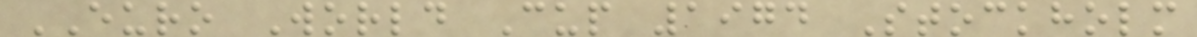EURO World Cup 1974 Stockholm
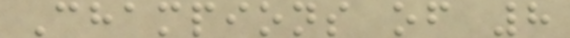Champions of 8
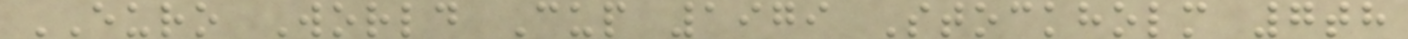EURO World Cup 1979 Stockholm 7th
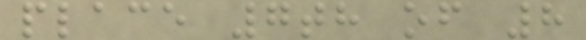place 7th of 8
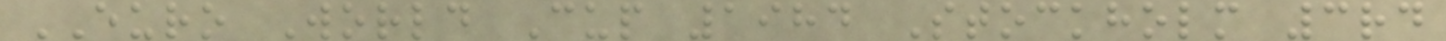EURO World Cup 1984 Stockholm 3rd
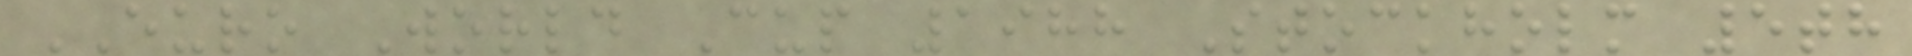EURO World Cup 1988 Stockholm 5th
